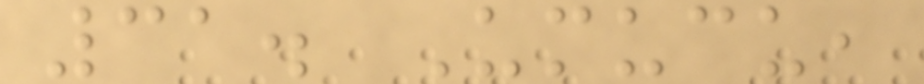31. Umucu,
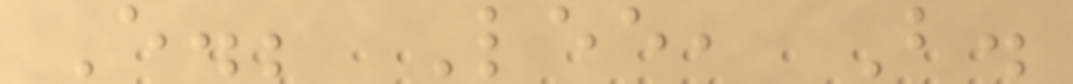E.; Lee, B.
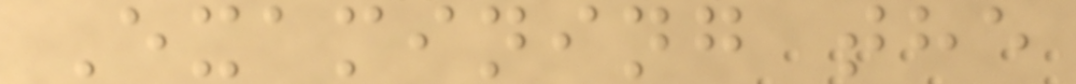Examining the
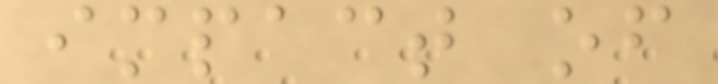impact of
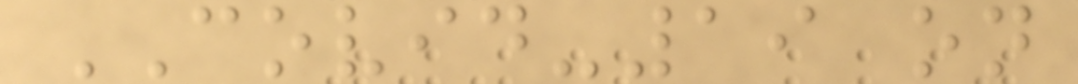COVID-19 on
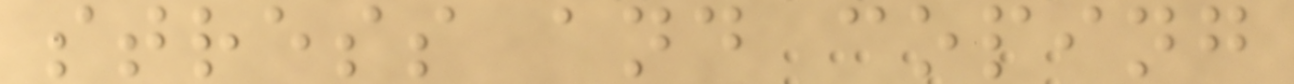stress and coping
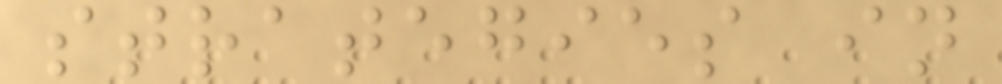strategies in
